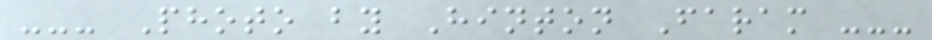--- Photo by Hinton Faram ---
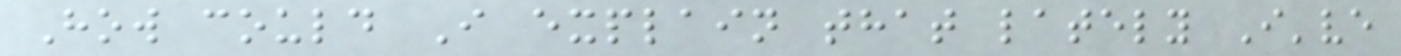How could I explain that lately I've
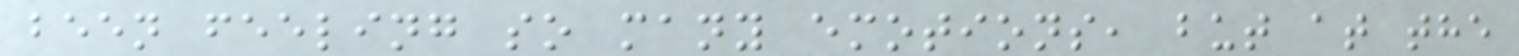been feeling so many emotions, but at the
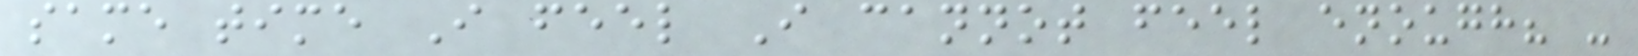same time I feel I cannot feel enough? -
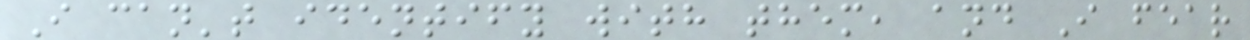I can't identify with them, and I fear
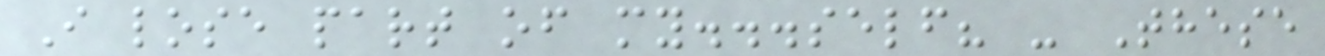I lose part of my...self? - These
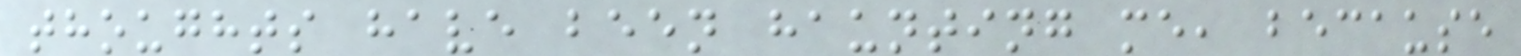thoughts have been haunting me, because
